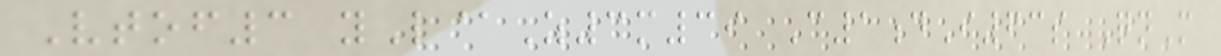Vtof3 yL@Z3m39 C1dI63s QnM
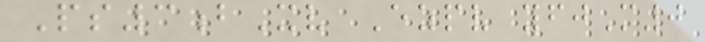Ps3bXv Ezpv yfjM0
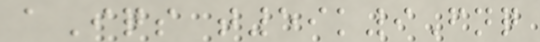aIqs t59k9Fnq
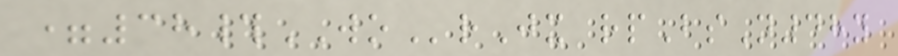=38#WOrJx rpBsN48y
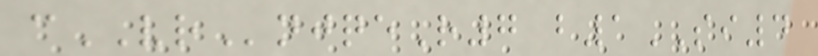cVRnjqeR7 b1SI4
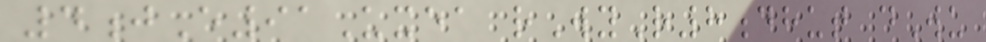4jE91Uxea rWyR8dhut dWu
